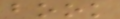book
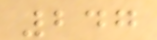247
